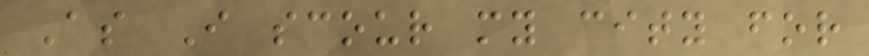As I scour my city for
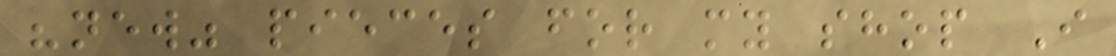"new" pieces for my shop I
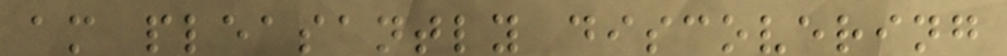am pleasantly discovering
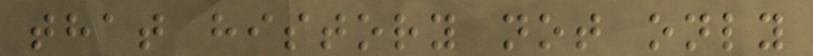that history not only
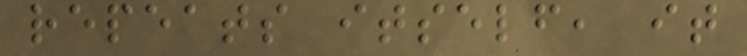repeats itself, it
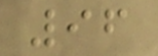96
